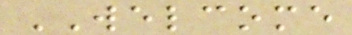WELCOME
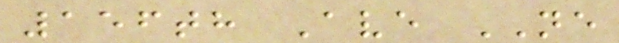156th Ave NE
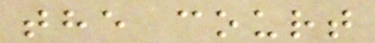the court
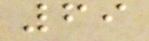69
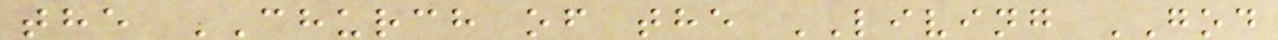the CHURCH of the LIVING GOD
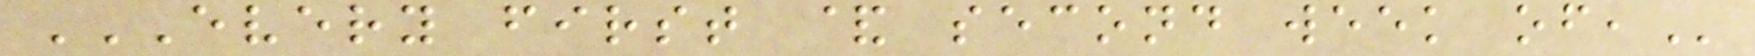EVERY FIRST & SECOND WEEK OF,
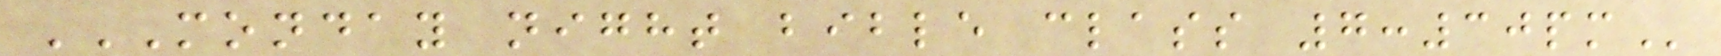MONDAY NIGHT BIBLE CLASS 7:30PM
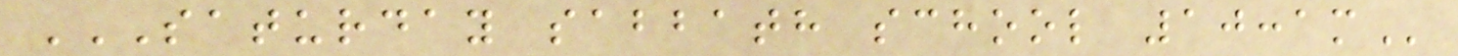SATURDAY SABBATH SCHOOL 10:AM
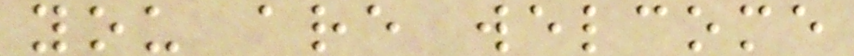you are welcome
